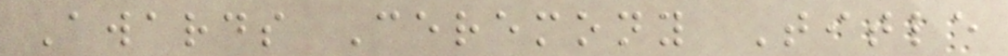Awards Ceremony Title
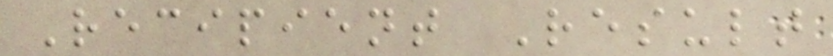Recipient Result
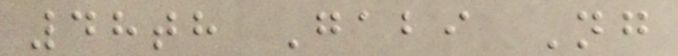48th Gabi Ng
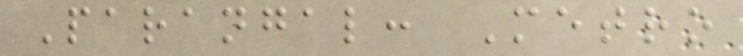Parangal: Metro
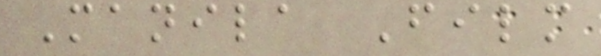Manila Film
